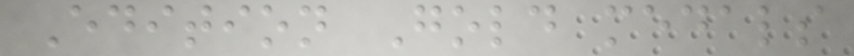Edition Gold medals
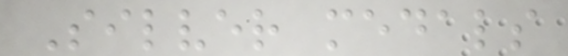Silver medals
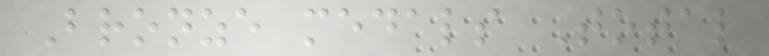Bronze medals Total
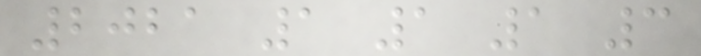2021 1 1 1 3
